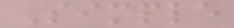Simple
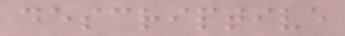descriptive
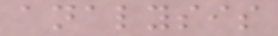analysis
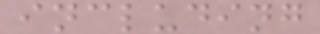including
